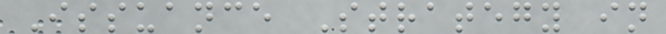Issuance Strategy in
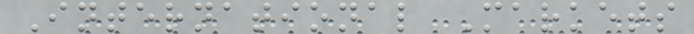International Markets
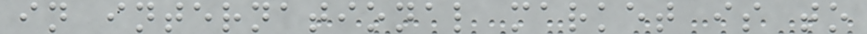in international market is to
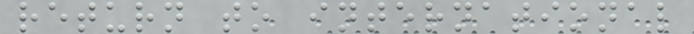return to international
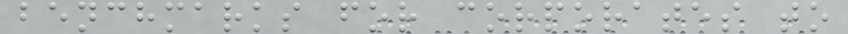benchmarks for corporates to
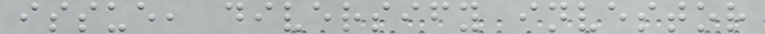issue, diversify investor
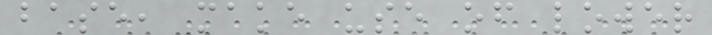base, make use of lower
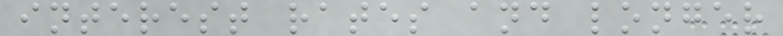interest rates and longer
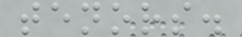tenors.
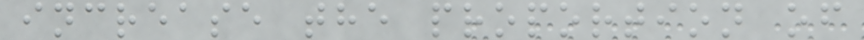increase the proportion of
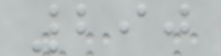290
